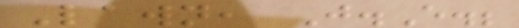Lawn, J.E.;
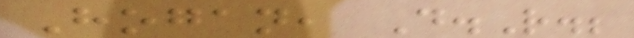Hogan, D.R.;
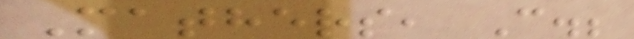Mathers, C.;
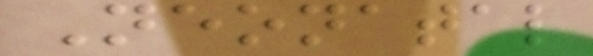Neonatal
